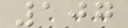107
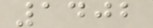1402
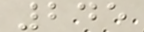245
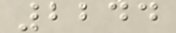2244
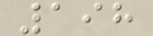198
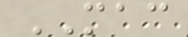MAC
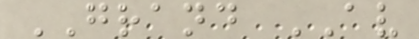GRAND AV
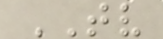TV
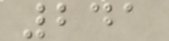241
